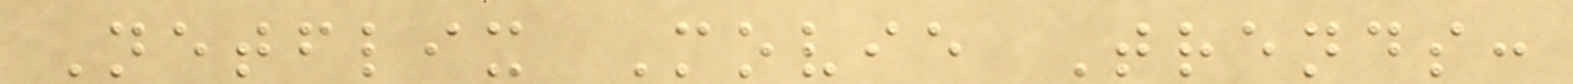Netflix Movie Trends:
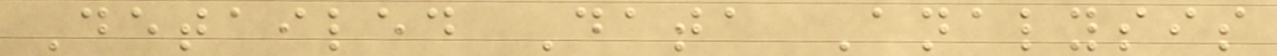Detailed Data Analysis
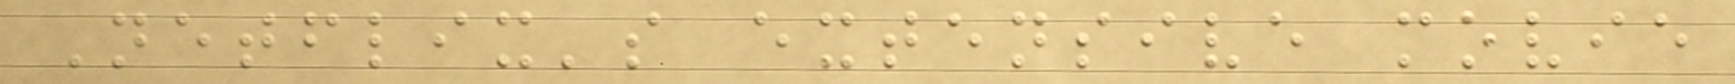Netflix's extensive movie
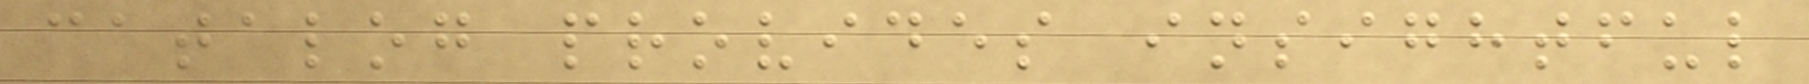catalog provides insightful
